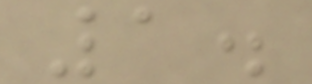1.
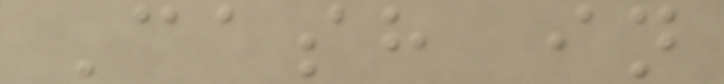Cash in
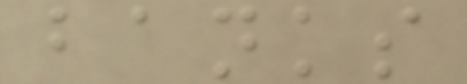banks
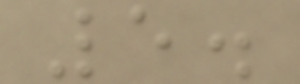5.
